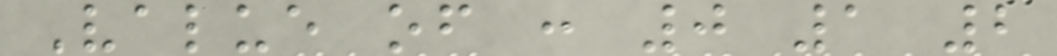Value of : 0 1 2
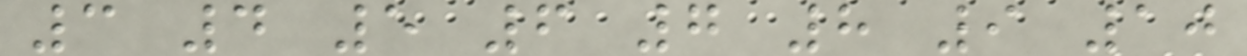3 4 5 6 7 8 9 10
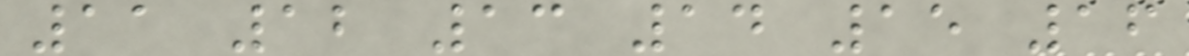11 12 13 14 15 16
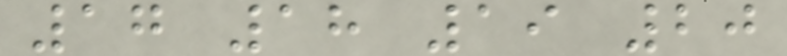17 18 19 20
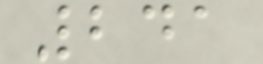241
